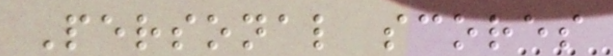Personal scores
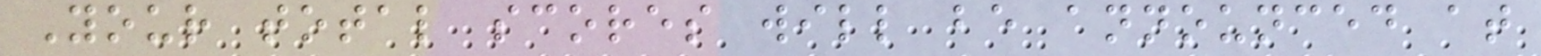Your total scores will be announced at
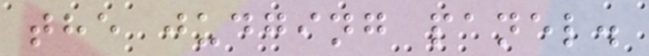the judging panel.
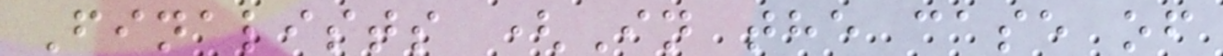Finalists (In the case of
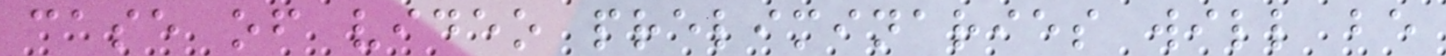case of video preliminaries will be
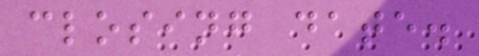closing date.
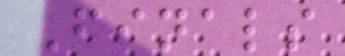Finals
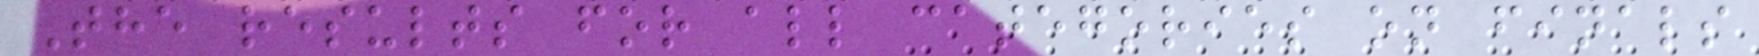The results for all categories on finals
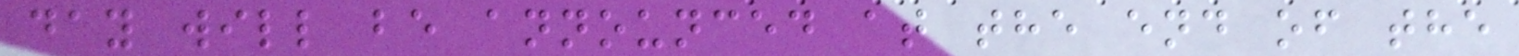day will be announced at the end of the
